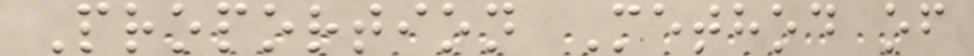Proportion Method of
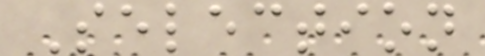Selection
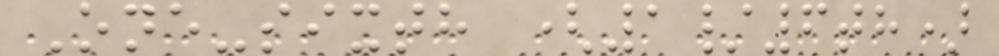One-sixth (1/6th)
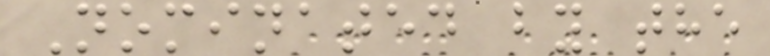Nominated by the
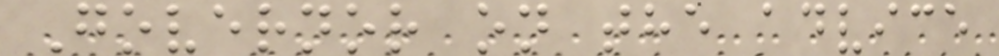Governor on the advice
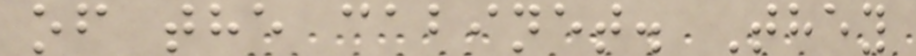of the cabinet. They
